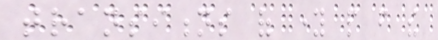transitions of young people from the
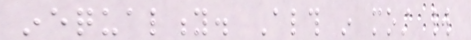inequality. Although in most world
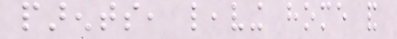parents, leaving home and
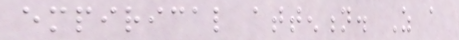empirical attention. As a
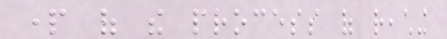part of the process of reaching
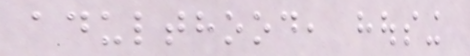adulthood, housing
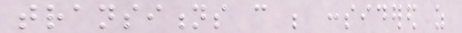transitions can be considered as
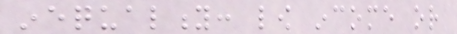inequality: low income or
